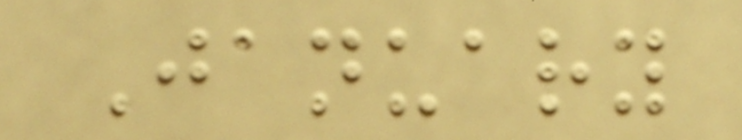January
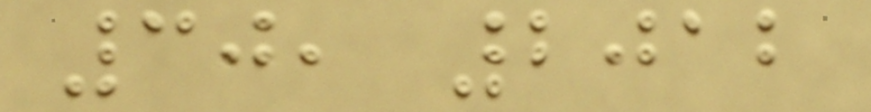30, 2012
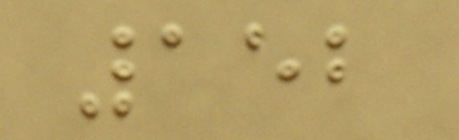152
